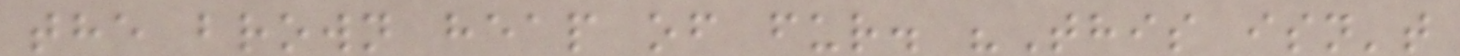the brown heap of fur. "This isn't
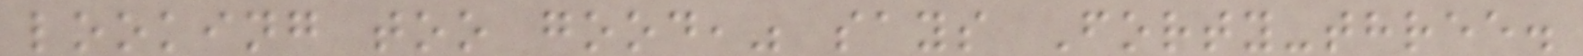looking too good," says Forty-three.
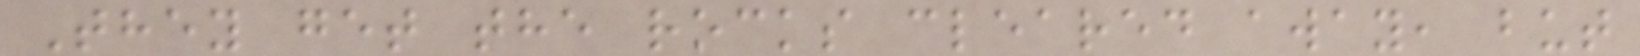They get the rocks cleared away, but
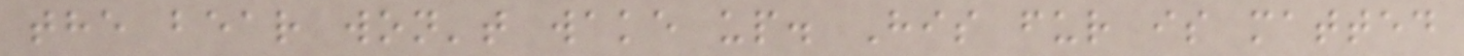the bear won't wake up. His fur is matted
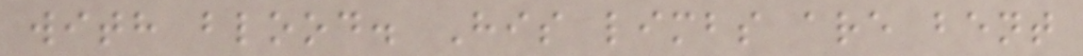with blood. His limbs are bent
